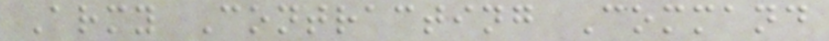Army Contracting Command
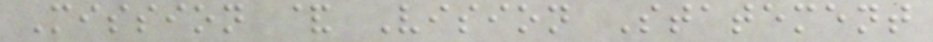Mission & Vision Statement
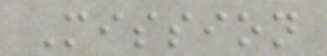Mission
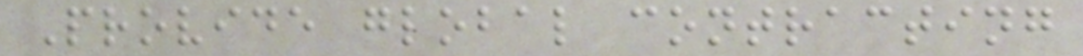Provide global contracting
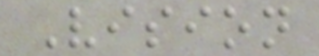Vision
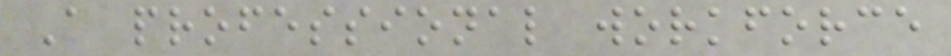A professional workforce
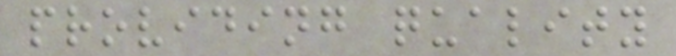providing quality
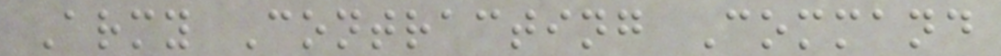Army Contracting Command
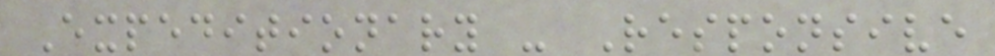Expeditionary - Responsive
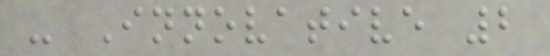- Innovative 2
